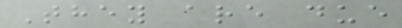They are due
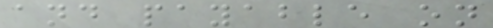and payable on
